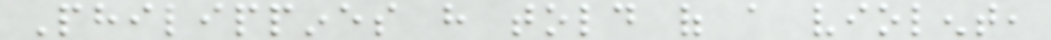Philippines have told of a violent,
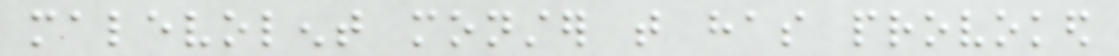malevolent monster that has provoked
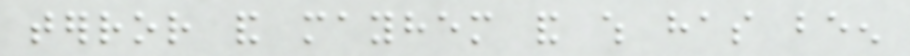terror and mayhem and which has been
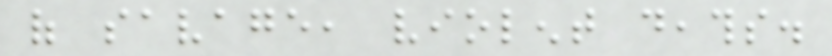of savage, violent deaths.
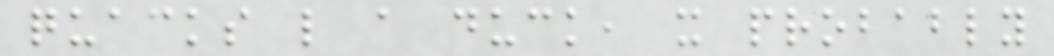quacks like a duck, it probably
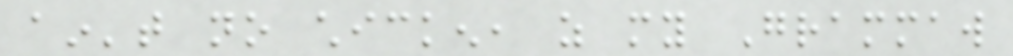ain't no chicken, as my Grammaw
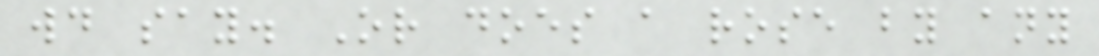would say. Or does a rose by any
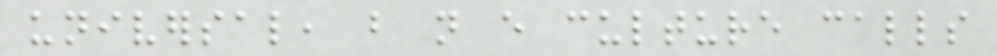universal, but not every culture calls
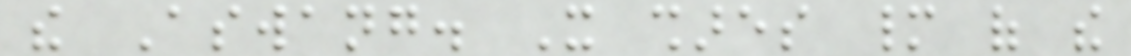the Aswang. It shares many of the
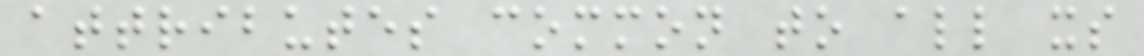attributes common to all its
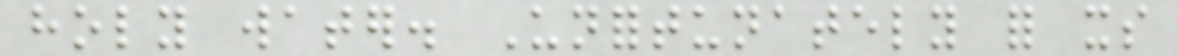holy water. Unfortunately for its
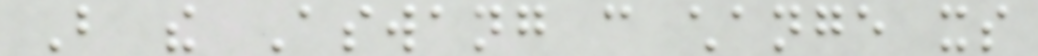But the Aswang can change its
